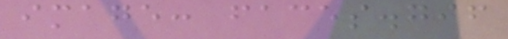image: faces.gif
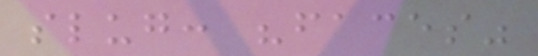slug: "faces"
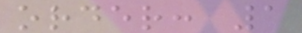order: 1
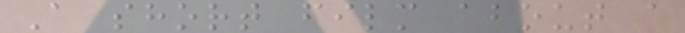A short film about a
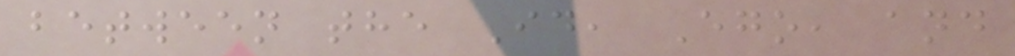between the Id, Ego, and
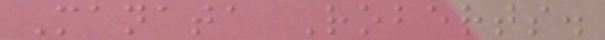Manata Roberts.
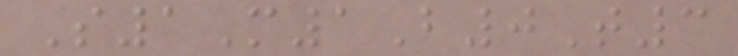S1M1B0T3
